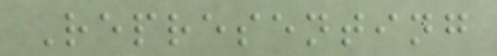Representing
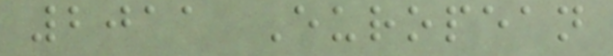2011 European
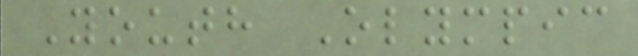Youth Olympic
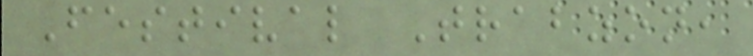Festival Trabzon,
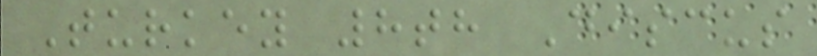Turkey 8th Discus
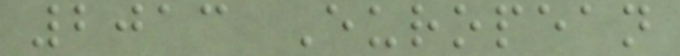2013 European
